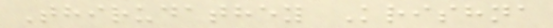Thirudathey Krishna
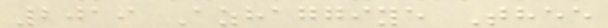2019 Azhaggiye Thee
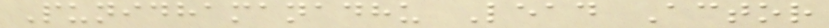Punidhamanadhu Lead Actor
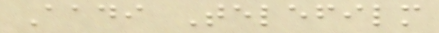Aadi Telefilm
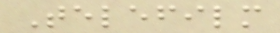Telefilm
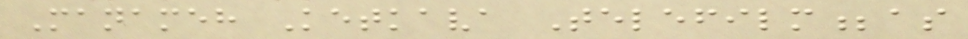Manameh Ketkava Telefilm;as
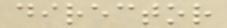director
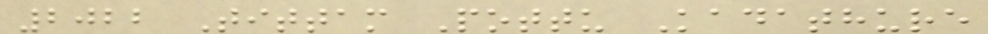2022 Tittam Pottu Kadathure
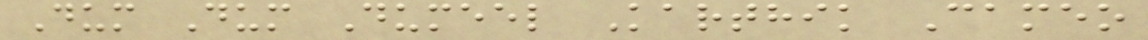Dum Dum Dumeel Karthik Cameo
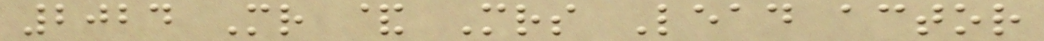2024 Mr & Mrs Lead actor
